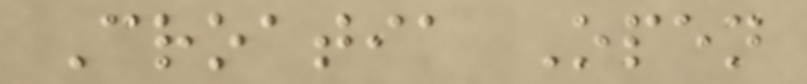Croatia Open
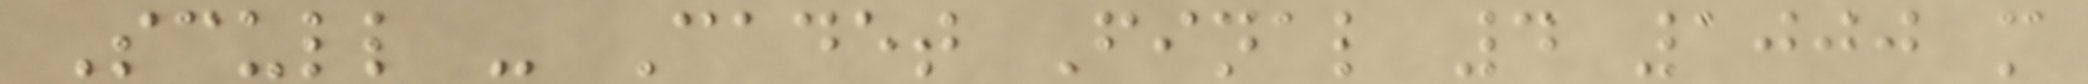Scull - Cadet Final 4 1000 m
